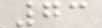73
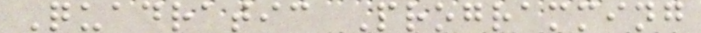Quadratic Programming
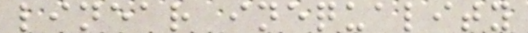linear inequality
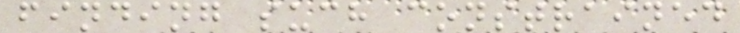finding such constrained
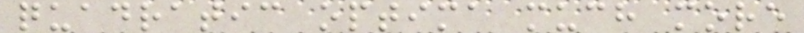quadratic optima much more
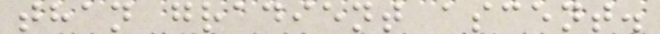than gradient ascent.
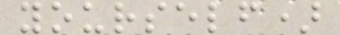yourself)
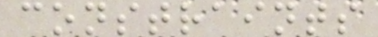constraints
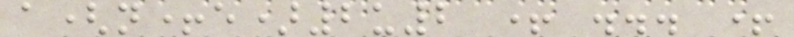a(n+e)2u2 + ... +
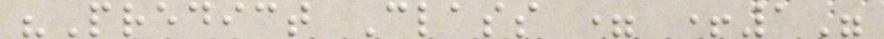"Predict Class = +1"
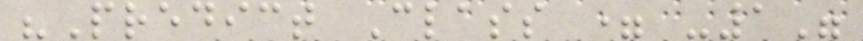"Predict Class = -1"
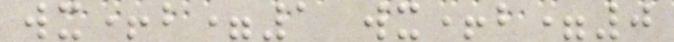wx+b=1 wx+b=0
